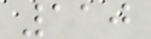110
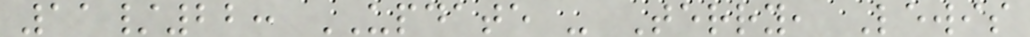11/22: UPDATE - Terry, Lewis
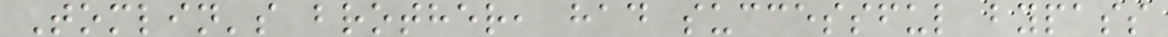Tomlin's brother, had successful bypass
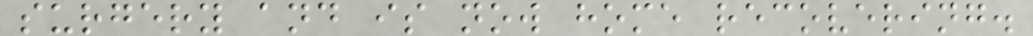surgery and is now home recovering.
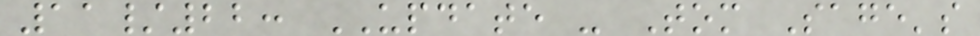11/22: UPDATE - Tom Sage's
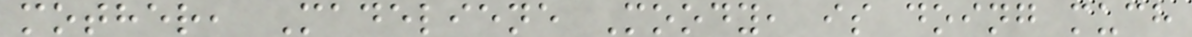mother, Madeliene Moody, is doing much
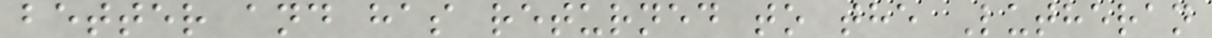better and has returned to the Lutheran
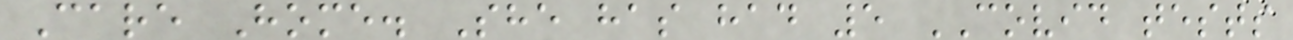Care Home. She has had 5 COVID tests
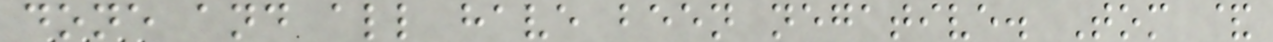done and all have been negative. Tom &
